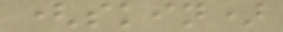(skin)
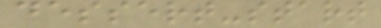dessert-start
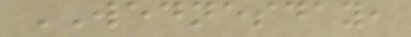WEDNESDAY,
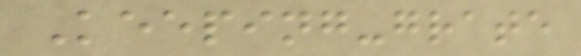Keeping-grate
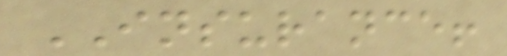INSURANCE!
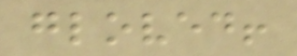gloved!
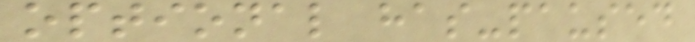optional has-paused
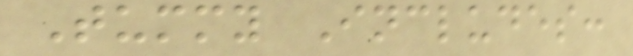Tummy Includes:
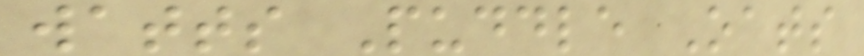watts Puddle Oats
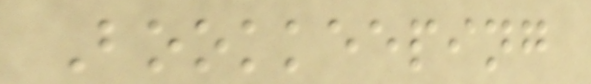Bookkeeping
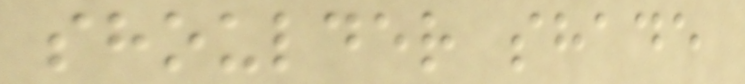shoulder shade
